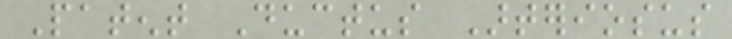Patent Ductus Arteriosus
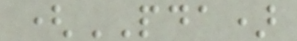(PDA)
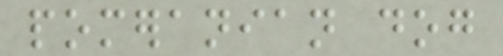pomeranian dog
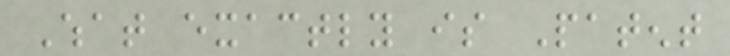What exactly is Patent
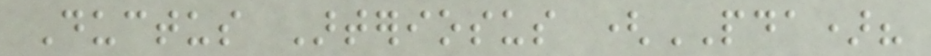Ductus Arteriosus (PDA)?
